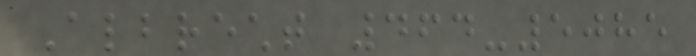Albrecht 464-5085
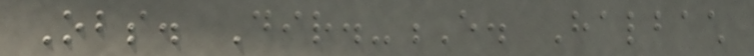Obs. Dir.-E. Halbach
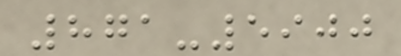871-5900
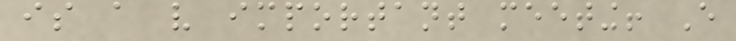is a very important meeting! Every
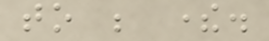to be there.
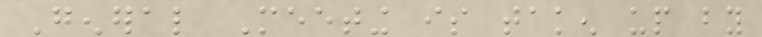General Meeting is taken up by
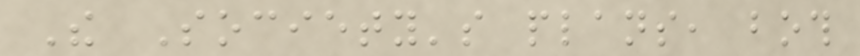The Society's plans, both
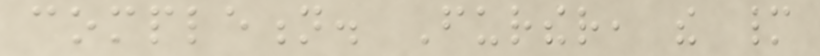completion. Further, the many
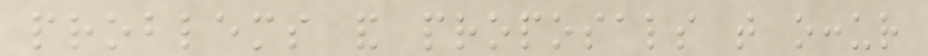problems and proposals that occur
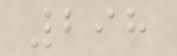298
